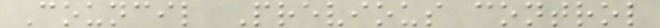Council Previous control
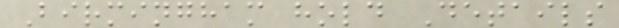Birmingham hold Details
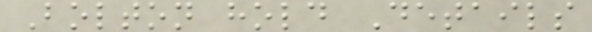Bolton hold Details
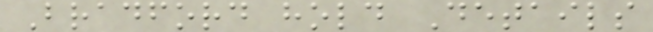Bradford hold Details
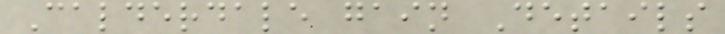Calderdale gain Details
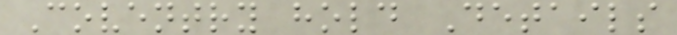Coventry hold Details
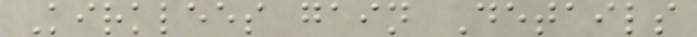Kirklees gain Details
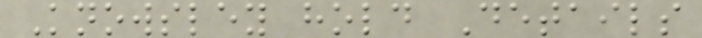Knowsley hold Details
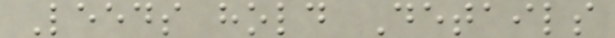Leeds hold Details
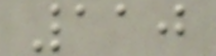110
